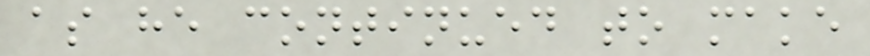as he continued to make
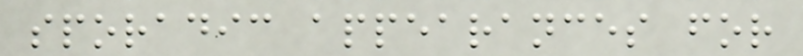sporadic appearances for
